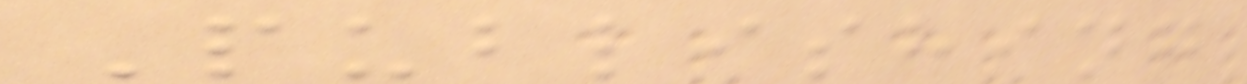Publishing
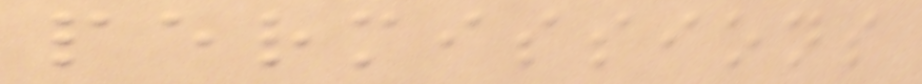permissions
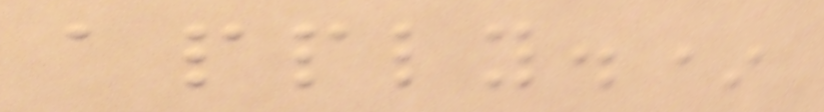apply.*
